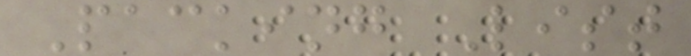Packing List
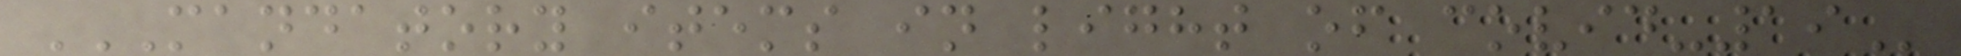MANDATORY ITEMS IN LIGHT OF COVID-19
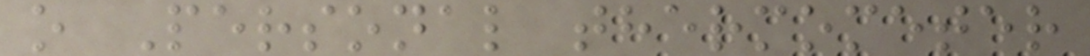o Personal thermometer
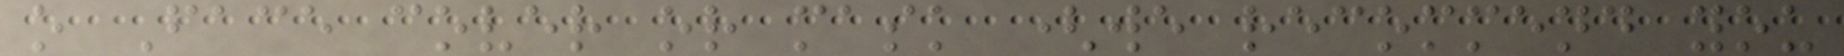o Face cover or mask (we recommend you
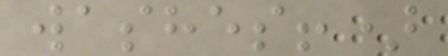washes!)
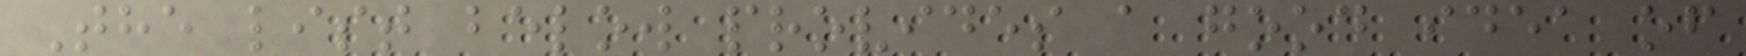The list below provides a good idea of
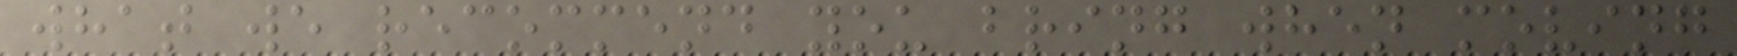what we recommend you bring when moving
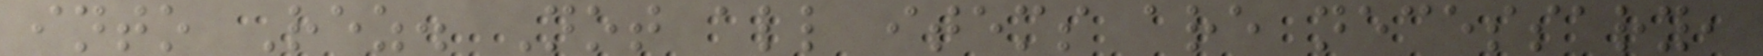into Rez. Not all items are necessary,
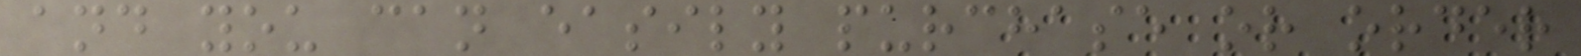and you can easily purchase or order
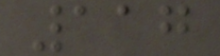117
